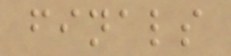finals
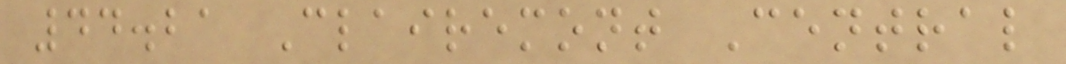44.21 Clairemont Central
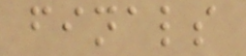finals
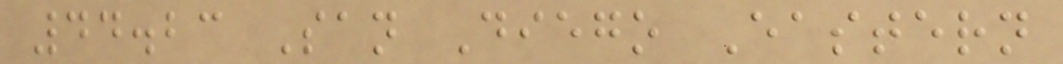44.23 San Diego Eastern
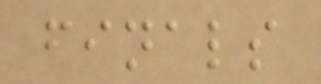finals
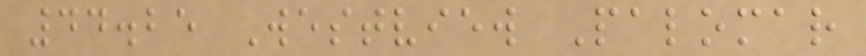44.25 Westview Palomar
